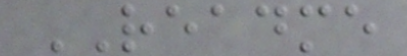README
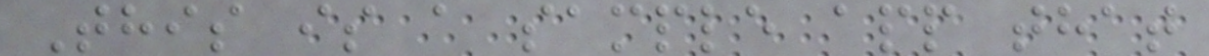This is a sample app that
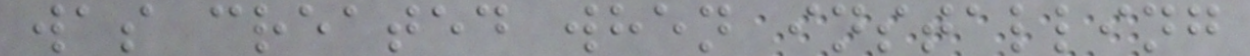was created when installing
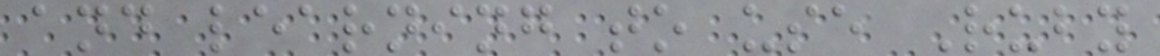and learning to use Ruby
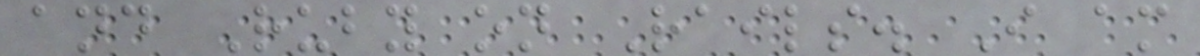and Ruby on Rails. I am
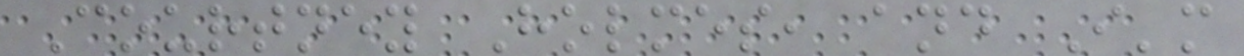Courtney Holmes, and I'm
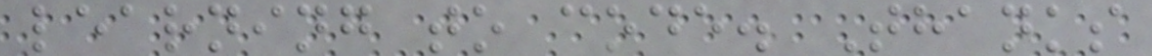learning to code. Thanks
